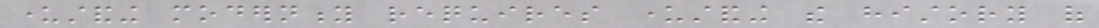understanding modernity requires understanding the history of
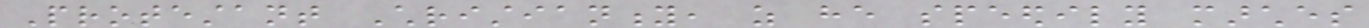Protestant Christianity, as he speedily marches
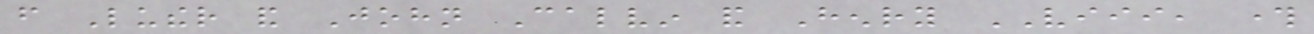from Luther and John Calvin and Henry VIII, through
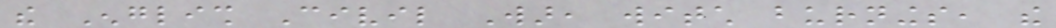the English Civil War, witch burnings, the
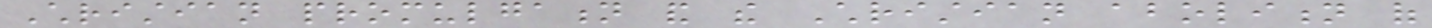Christian promulgation and the Christian abolition of
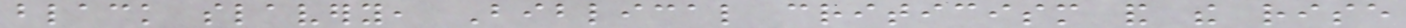black slavery, Biblical criticism and the rise
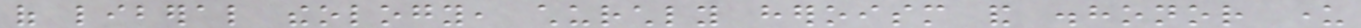of liberal theology, churchly heroism and dishonor under
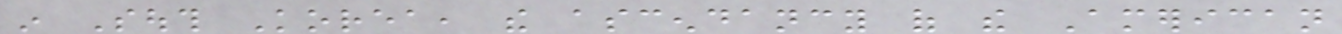in South Korea, the ascendancy of the American
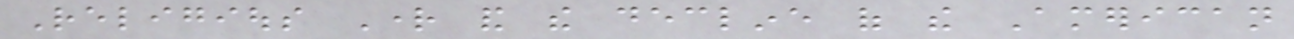Religious Right and the decline of the American
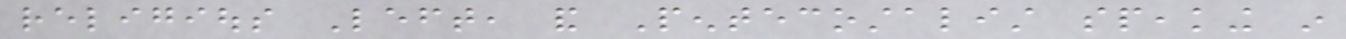religious Left, and Pentecostalist speaking in
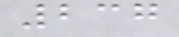237
